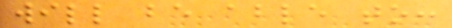will be able to:
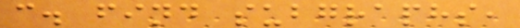c. find subgraphs,
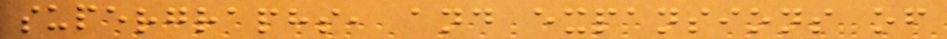supergraphs, and expansions of
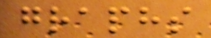graphs
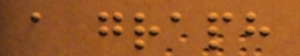a graph
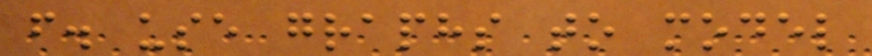f. use graphs to model
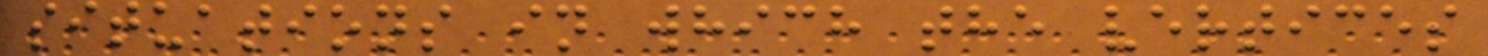situations in which the vertices
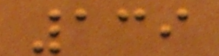139
